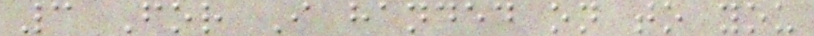3 For I handed on to you
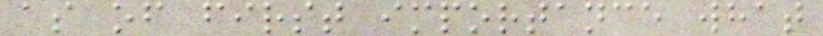as of first importance what
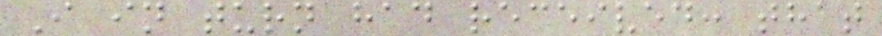I in turn had received: that
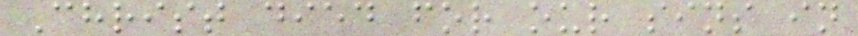Christ died for our sins in
